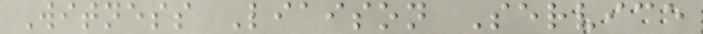Witness Liaison Service
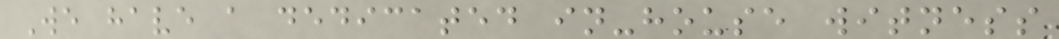We have a dedicated in-house witness
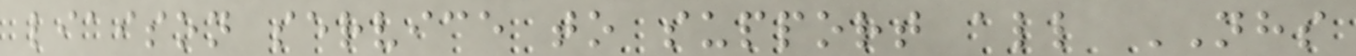liaison service to support all NHS
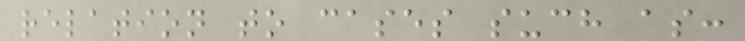relation to cases such as:
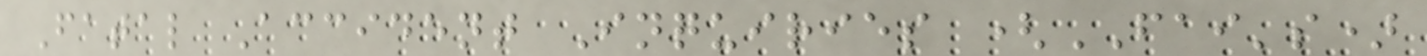Fatal Accident Inquiries (FAI's)
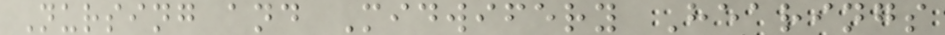Nursing and Midwifery Hearings
